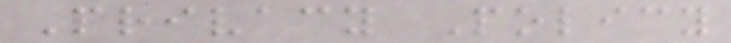Privacy Policy
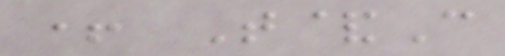+ T&C
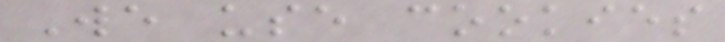We use cookies
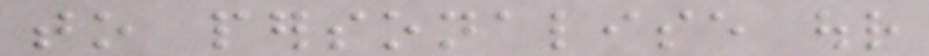to personalise our
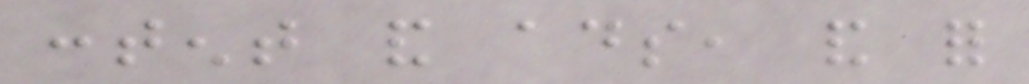content and ads, and for
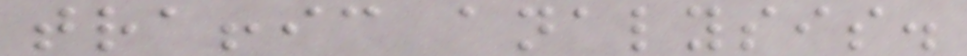traffic analysis.
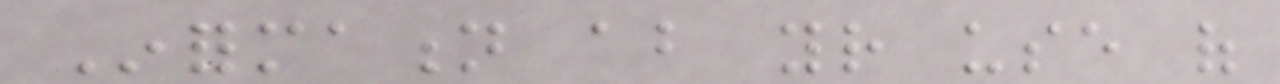Information about your use of
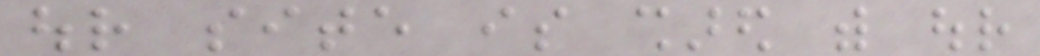our site is shared with our
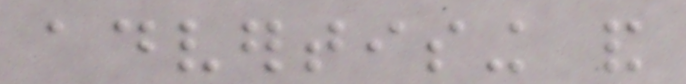advertising and
